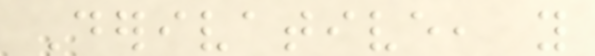Derivative, you
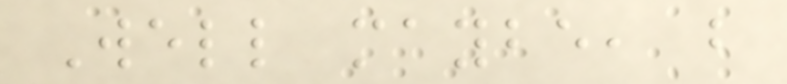Well maybe, but
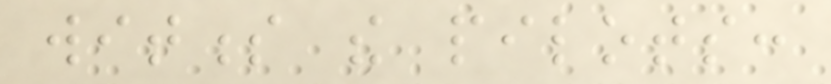witness the pilots:
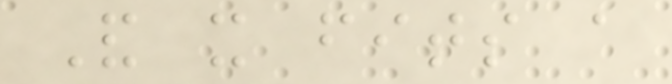And it fits a
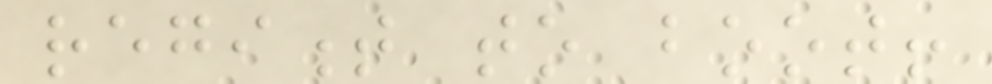regiment to boot!
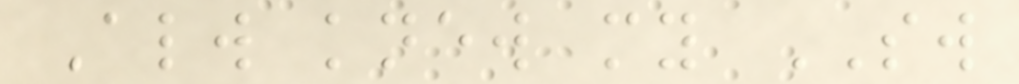Always knew my SW
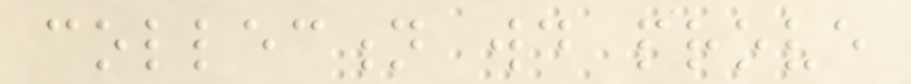collection would prove
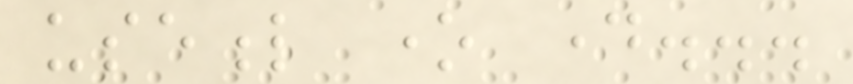useful one day...
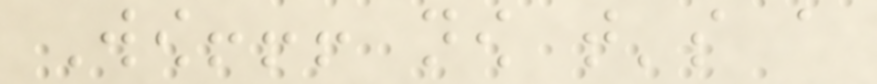Wow!!! now that's a
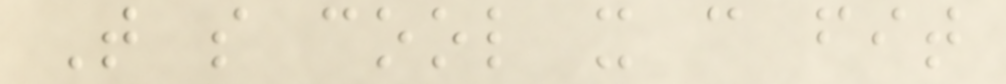That so cool it can fit
